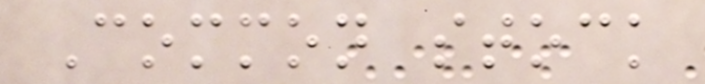Common stock
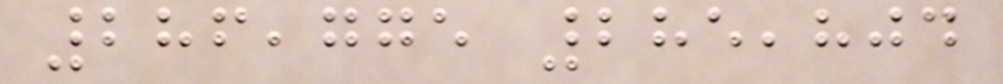286,775 285,804
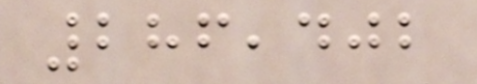286,402
